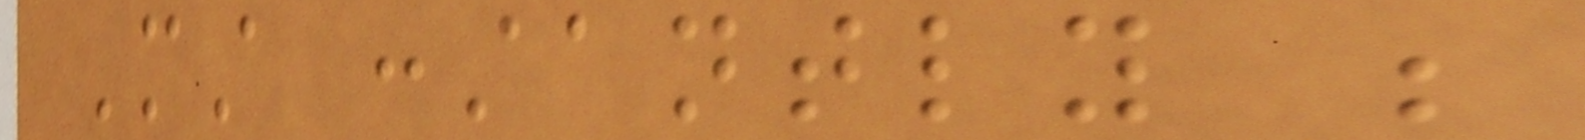Must constantly be
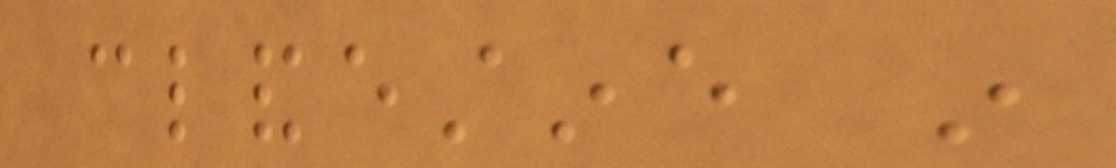clandestine in
